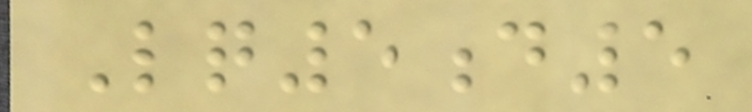Lq5d5
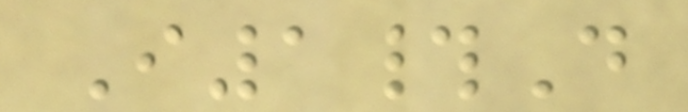I1#D
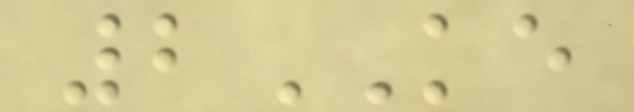2KE
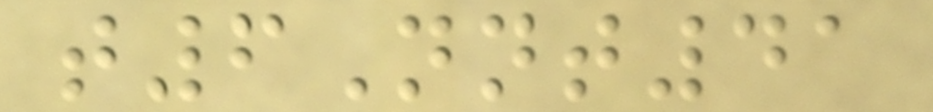t6Nnt41
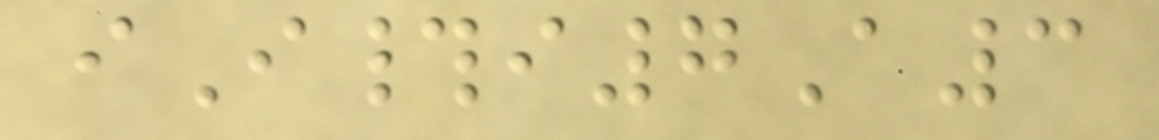iI#i7A3
